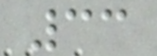33
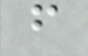f
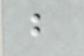b
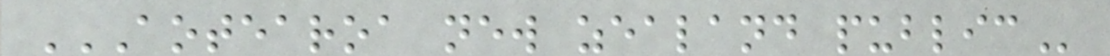AOTEAROA NEW ZEALAND PUBLIC
